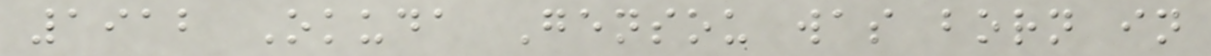1912 Okuda Gensou was born in
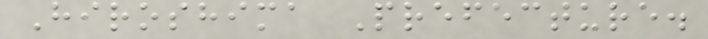Hiroshima Prefecture.
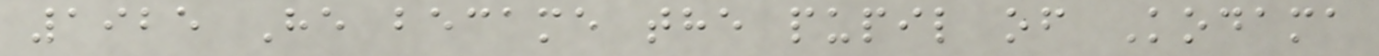1925 He became the pupil of Kodama
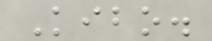Kibo.
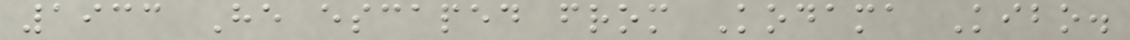1933 He escaped from Kodama Kibo.
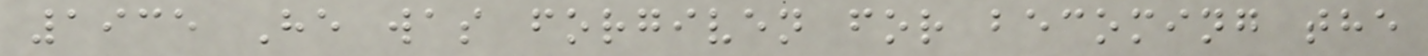1935 He was forgiven for becoming the
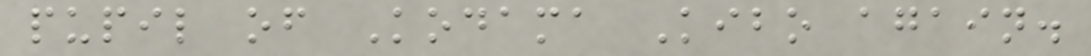pupil of Kodama Kibo again.
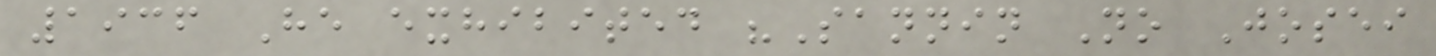1936 He exhibited "Sannin No Josei
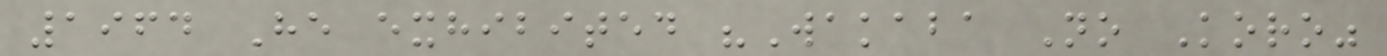1964 He exhibited "Wakaba No Koro"
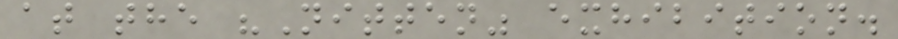at the "Nitten" exhibition.
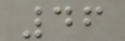46
